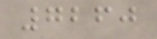7260
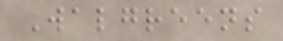Walgreens
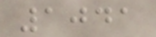1041
